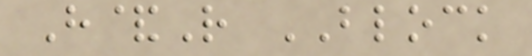H&R BLOCK
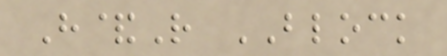H&R BLOCK
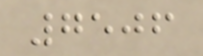7506
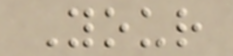Your
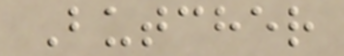Butcher
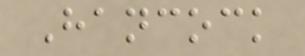Hancock
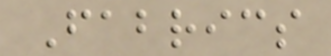Fabrics
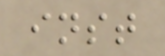inst
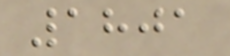1801
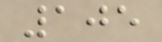105
